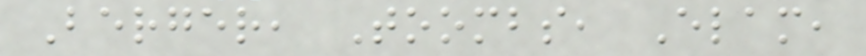Berger, Toombs, Elam,
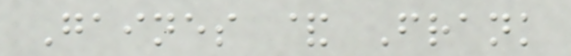Gaines & Frank
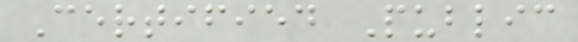Certified Public
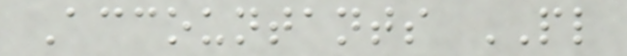Accountants PL
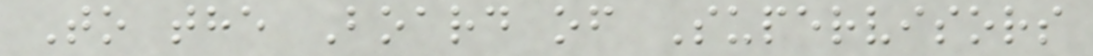To the Board of Supervisors
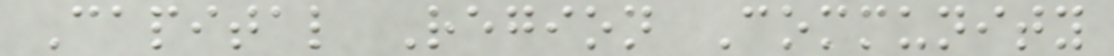Capital Region Community
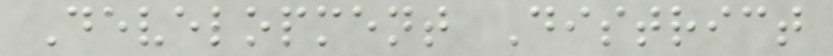Development District
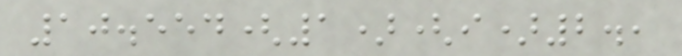10.554(1)(i)2.,
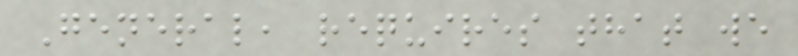General, requires that we
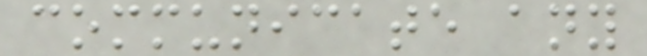communicate any
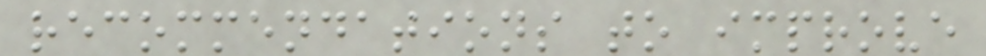recommendations to improve
